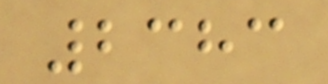2383
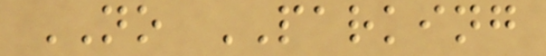NO PARKING
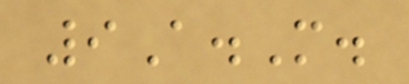9A.M.
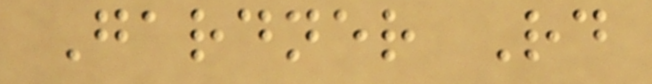Gardner Rd
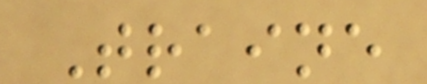Traine
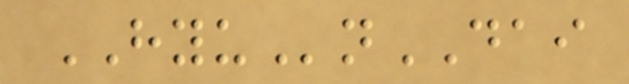HYUnDAI
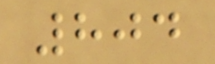804
